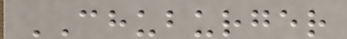CHUBURGER
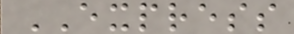EXPRESS
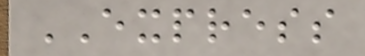EXPRESS
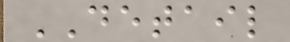DETAIL
